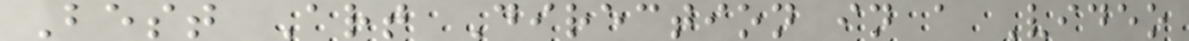Best Art Direction in a Video
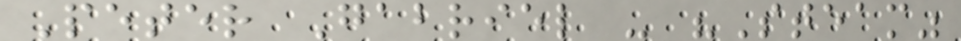Peter Gabriel - "Steam"
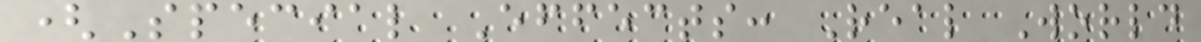(Special Effects: Real World
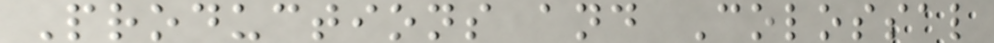Productions and Colossal
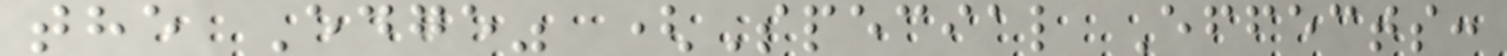the Edge" (Special Effects:
